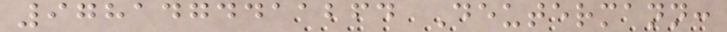9781474411264 Deutermann:
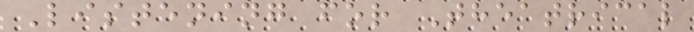Listening for Theatrical
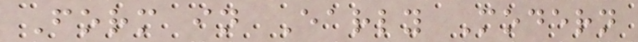Form in Early Modern
